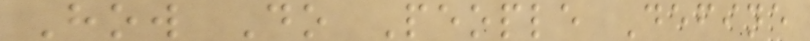How Do People Define
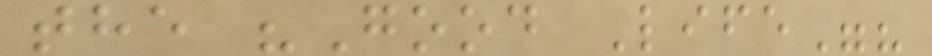the "Good Life"?
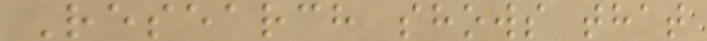Research shows that
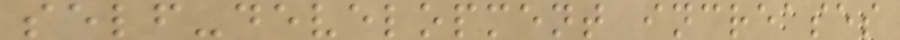self-development increases
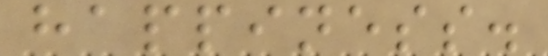happiness.
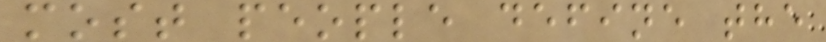most people define the
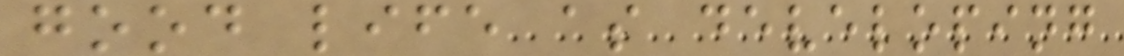good life as developing
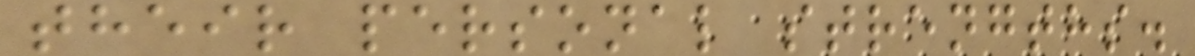their personal strengths.
